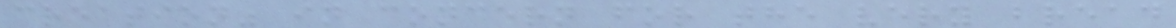creation" in concern for the very bread
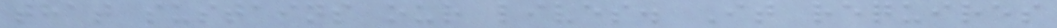that sustains our lives. It requires
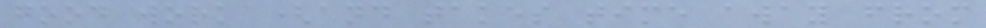good work (and takes time away from
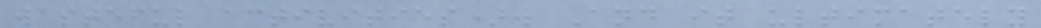wasteful activities). And it ultimately
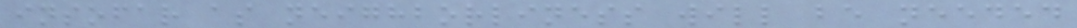insofar as neighborliness will be needed
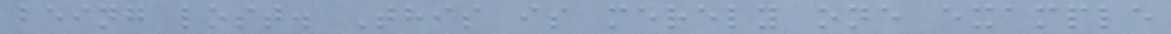being lost. This is merely one example
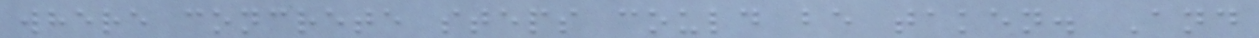where concrete steps could be taken. And
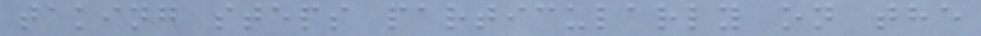taking steps particularly on the
